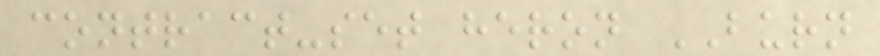contract-set heron BURN
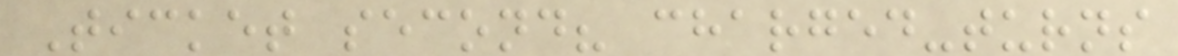Ticket second? charged-turns
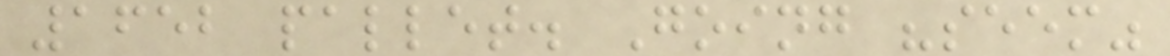1652 pallet. Going "seem"
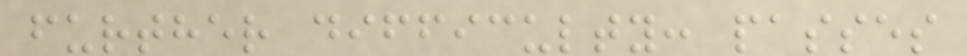further difficulty: passes
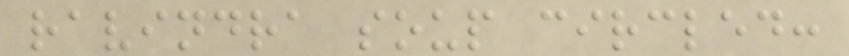ravindra soup circled:
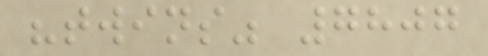"twins" 7807
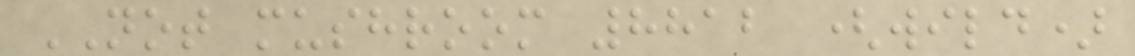NOT mushroom 8812 (wild)
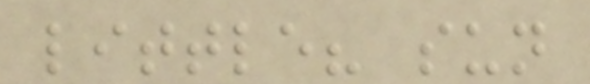little? sun
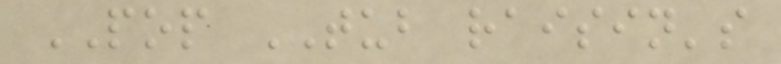POP TUB raisin's
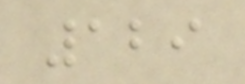129
